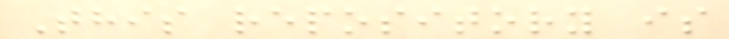This repository is
